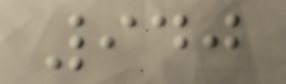940
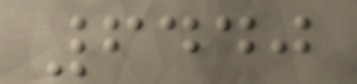6440
